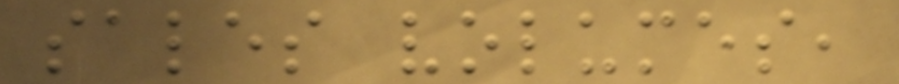sales volumes,
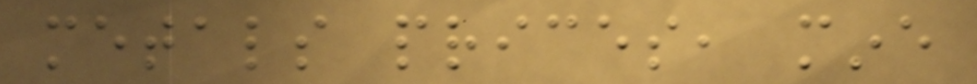metals prices, mine
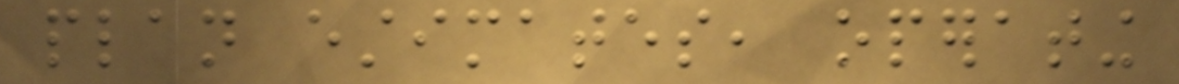plan estimates, operating
